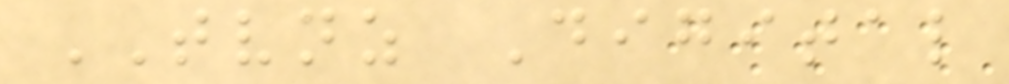TVNZ Digital
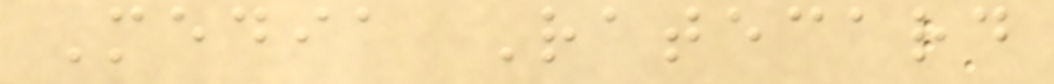Media Ratecard
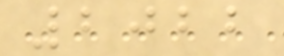2022
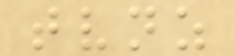tvnz
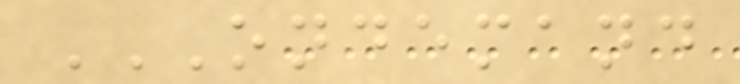ONDEMAND
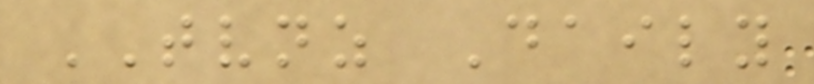TVNZ Daily
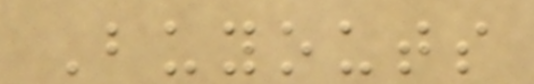Buyouts
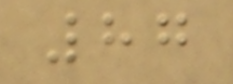87
